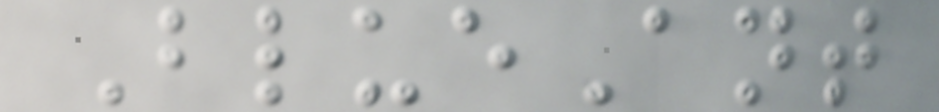BlueAnt
